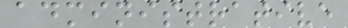administrative
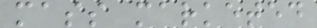mass marketed
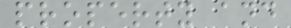property and
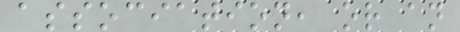association, or an
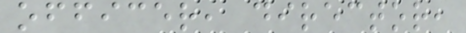officer, director,
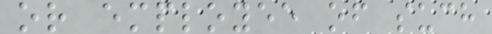or employee of such
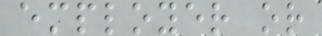employer or
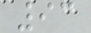93
